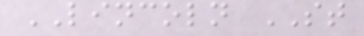LINCOLN ST
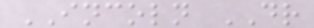INCOLN DR
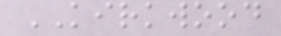KIRKWOOD
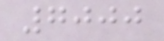7000
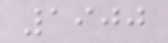1900
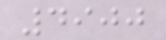4900
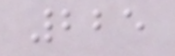225
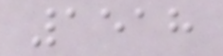1518
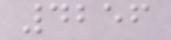4256
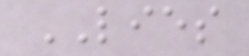LIES
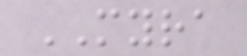MYRA
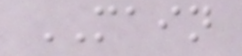MAIN
